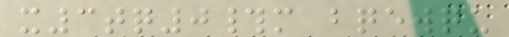x3tq0#m bqewqu
